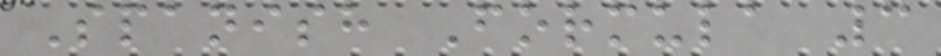Spanish Formula 3
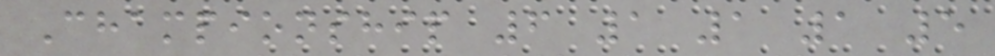Championship 6 1 1 1 5
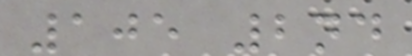105 2nd
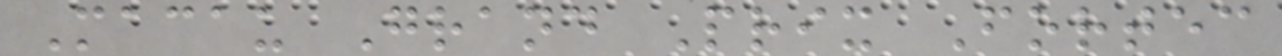Macau Grand Prix Fortec
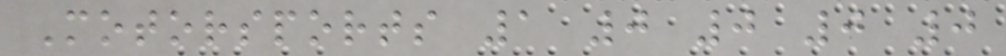Motorsports 1 0 0 0 0
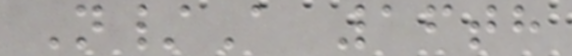N/A 16th
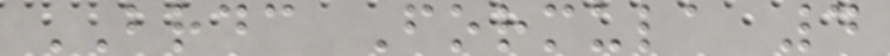BRDC Formula 4
